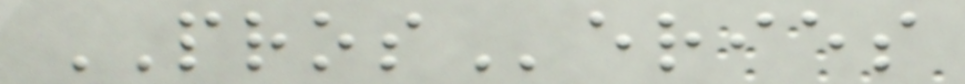PROSeries
